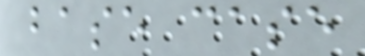base case
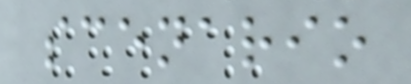scenario
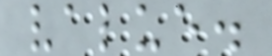value.
